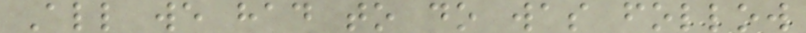All we had to do was follow
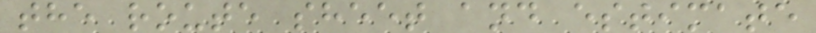the route sheet and estimate
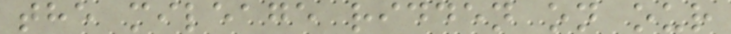the mileage ridden on our
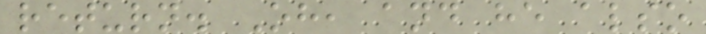return. Oh, and he also
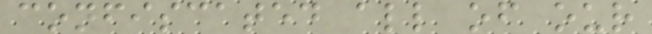confiscated all of our
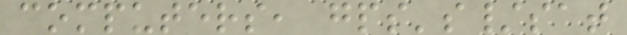computers, gps's/sat
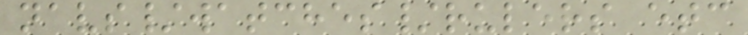navs/watches/rulers etc
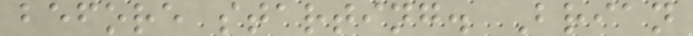before starting. Brian
